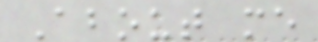About me
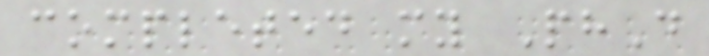completed my PhD
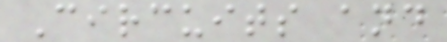Circuits and
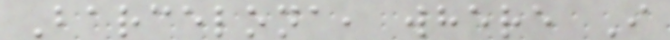Barcelona, where I
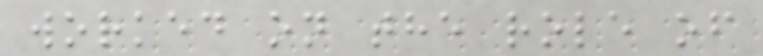worked on the role of
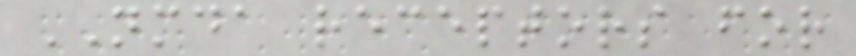NMDA receptors for
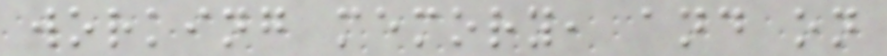working memory, and on
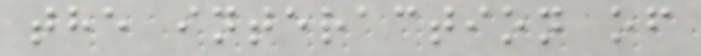the interaction of
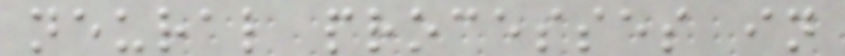neural processes in
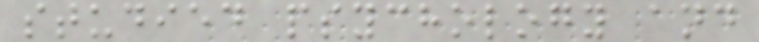studied psychology and
